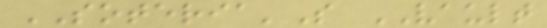SOTERIA'S VAULT
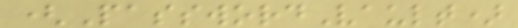(PasswordVault)
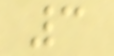3
